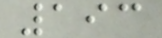193
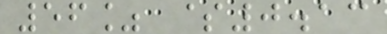56% $0.13
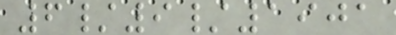6/9/1901
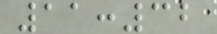11:32
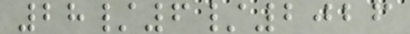28/6/2026
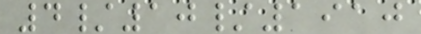4/10/1910
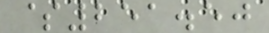$251.50
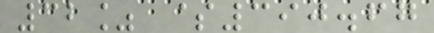32% $390.67
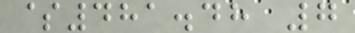$481.48 7
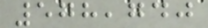578,740
